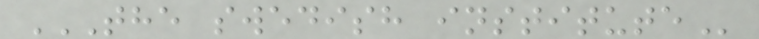THE SWEDISH INSTITUTE
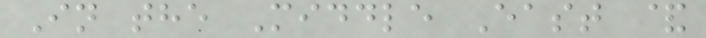In the Middle East &
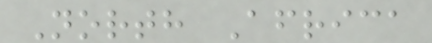North Africa
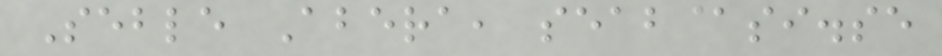Seble Abera, seab@si.se
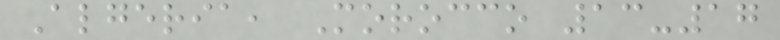Algeria, Morocco 13-17
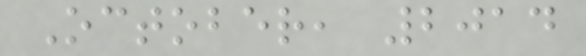October, 2014
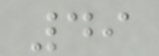49
